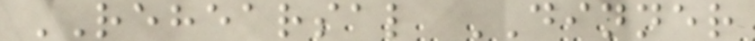REHEARSAL DINNER
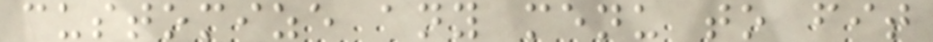customize any menu to fit
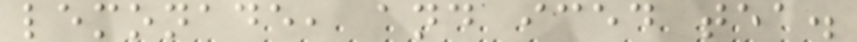lemonade, and iced tea.
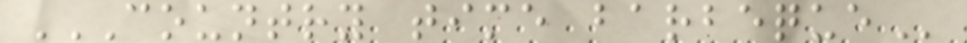COUNTRY TIME BARBEQUE
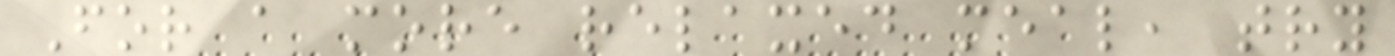For a more relaxed meal, try
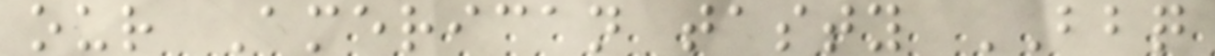our American tasty BBQ
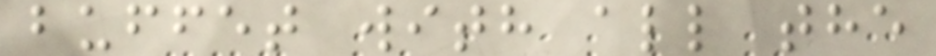buffet with all the
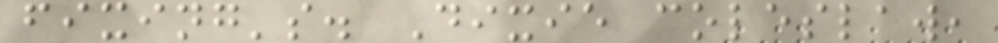fixing's. Dixie coleslaw,
